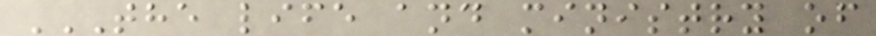THE LIFE AND MINISTRY OF
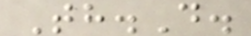Th.D.
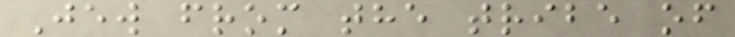Jew from the tribe of
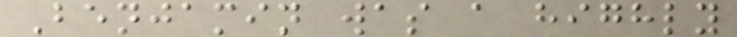Benjamin was a highly
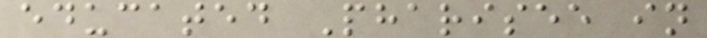educated Pharisee in
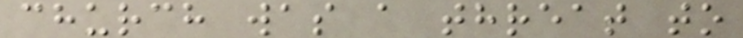church was a threat to
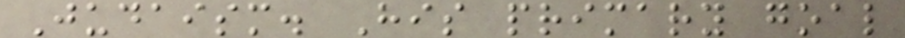Judaism. His primary goal
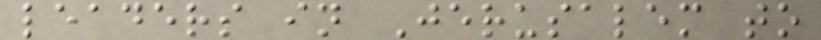leaders in Jerusalem to
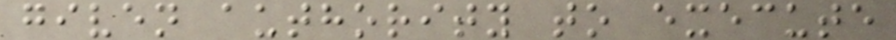given authority to execute
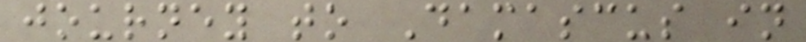journey to Damascus in
